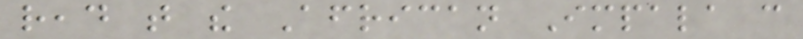read that the African Impala can
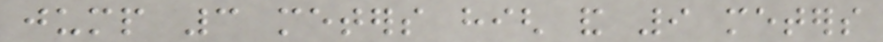jump 3 meters high and 9 meters
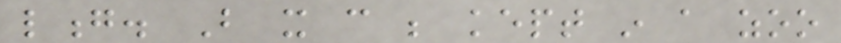long. But it can be kept in a zoo
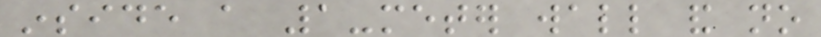inside a 1-meter wall and no
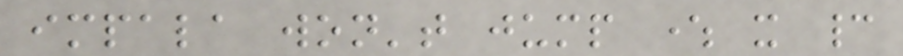impala won't jump where it cannot
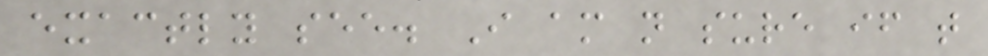exactly see. I am not sure if that
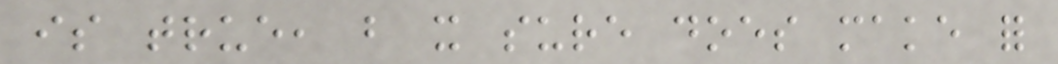is true, but it sure does make for
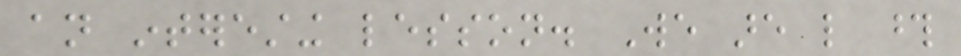an interesting lesson. We are like those
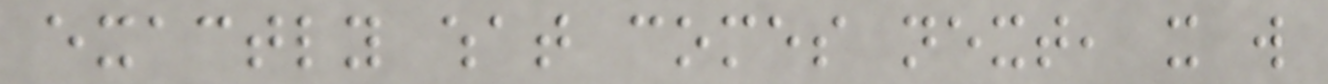exactly what comes next, it will
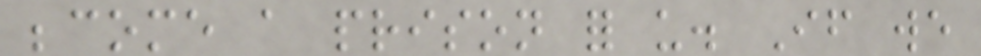become a prison for us. If we
